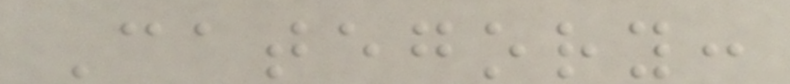Category:
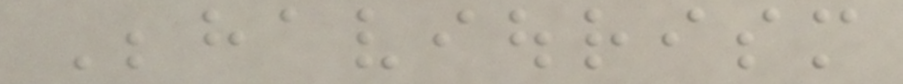Behaviourism
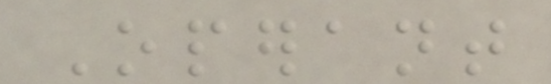Operant
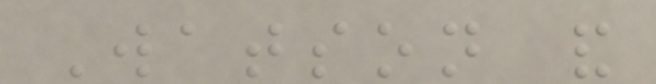Watson and
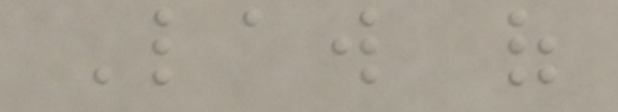Law of
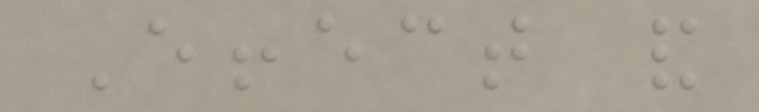Effect and
